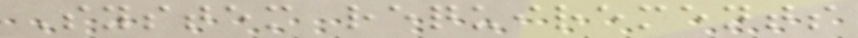System requirements
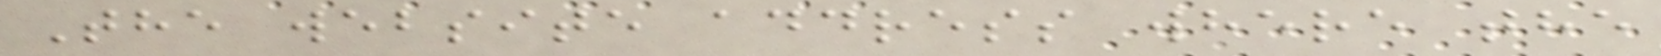The website address where the
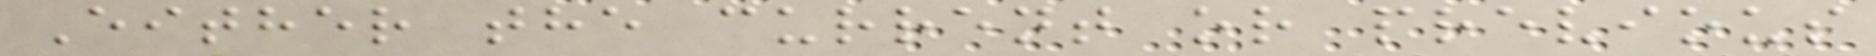Either the current or previous
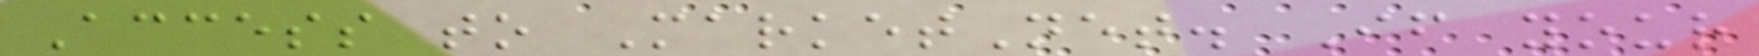Access to MarketNet. If your
